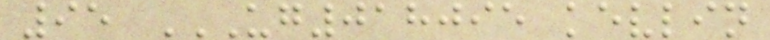95 UG018095 KEVLIN
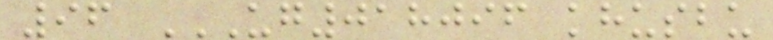96 UG018096 KHUSBU
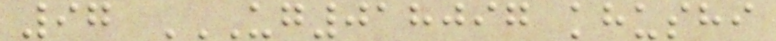97 UG018097 KHUSHI
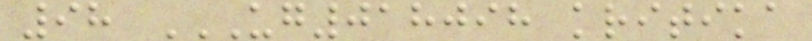98 UG018098 KRITIKA
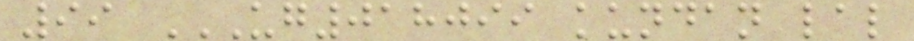99 UG018099 KUNDAN LAL
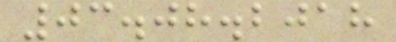03.08.2018
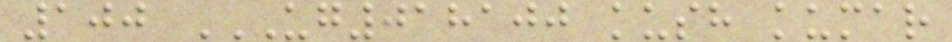100 UG018100 KUSH KUMAR
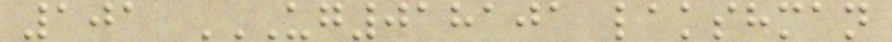101 UG018101 LAKSHMAN
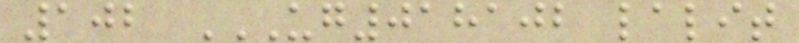102 UG018102 LALIT
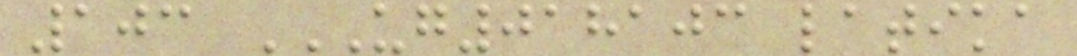103 UG018103 LATIKA
